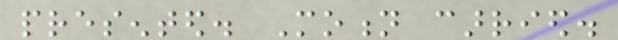presented. Motion carried.
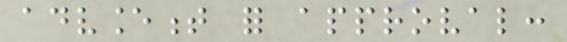advancement for approval:
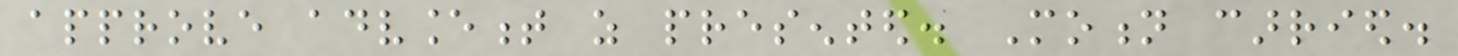approve advancement as presented. Motion carried.
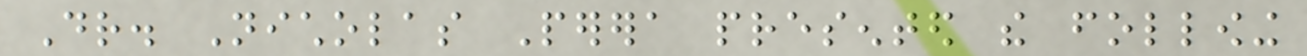Dr. Nicholas Perera presented the following
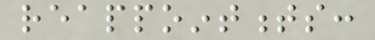reappointments:
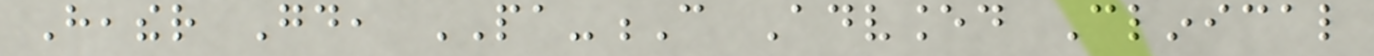Heather Good, PA-C Advanced Clinical
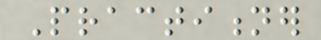Practitioner
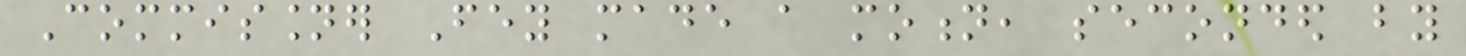Commissioner Fey made a motion, seconded by
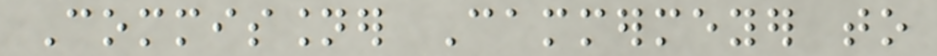Commissioner Cammermeyer to
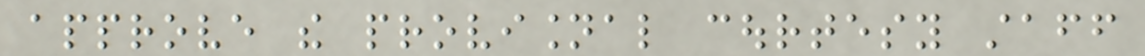approve the provisional courtesy staff
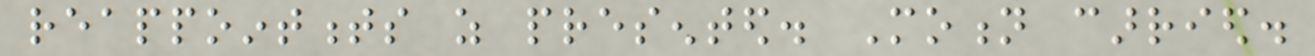reappointments as presented. Motion carried.
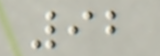92
